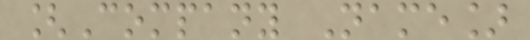[Company Name]
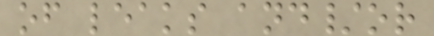of leaks and/or
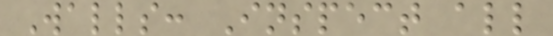Walls: Inspect all
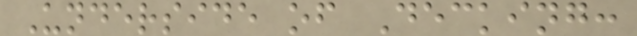Underside of Decking:
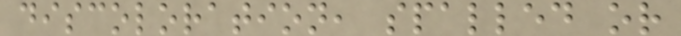discoloration, spalled or
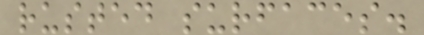rusted surfaces.
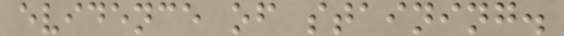evidence of staining.
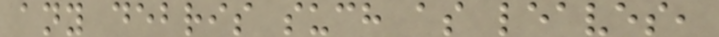any debris such as leaves,
